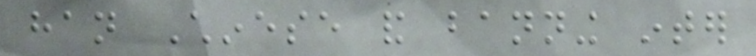han Chinese and banning inter
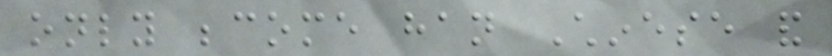only become han Chinese and
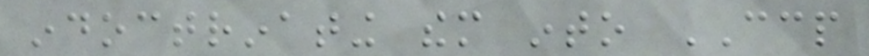indoctrinating them into CCP
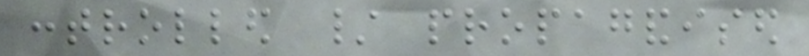controlled / propagandised
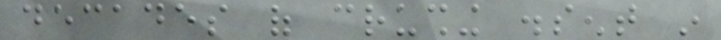decades of crushing dissent in
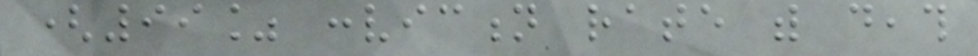(99% conviction rate with death
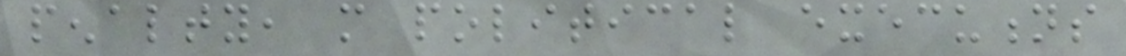penalty, more political executions
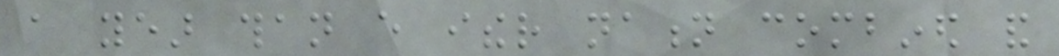a year than every ither nation combined and
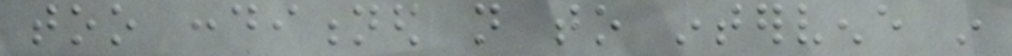too conditioned not to intervene in
